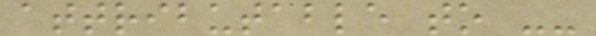attributable to --
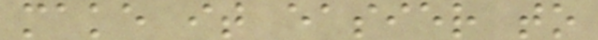make it easier to
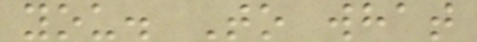you. To what
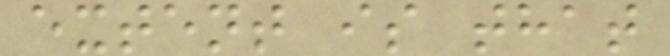extent is that
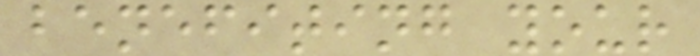benefiting your
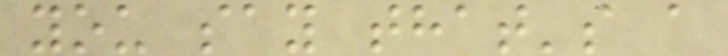you say that's a
